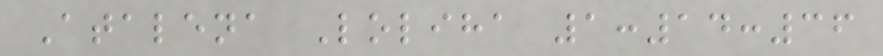Atalena Loliha 1:14:36
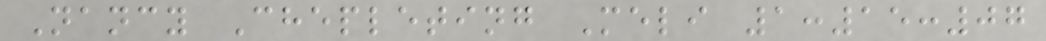Nancy Chepleting Meli 1:15:07
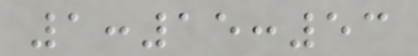1:15:53
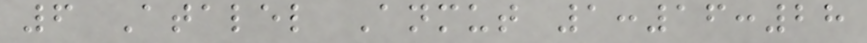6 Atalel Anmut 1:16:28
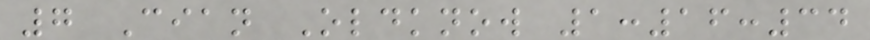7 Cian Oldknow 1:16:34
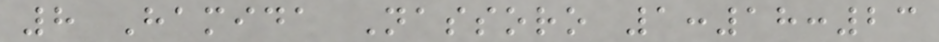8 Hamida Nassoro 1:18:23
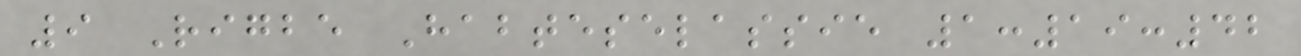9 Rigbe Habteselassie 1:19:42
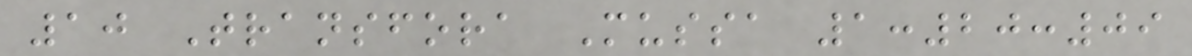10 Transfora Mussa 1:20:09
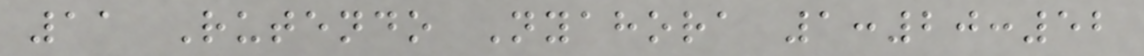11 Rutendo Nyahora 1:20:52
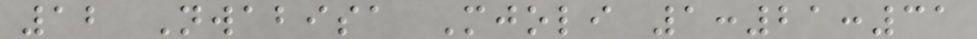12 Nwabisa Mjoli 1:21:31
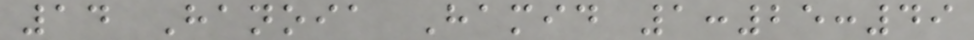14 Hanoia Hamid 1:25:49
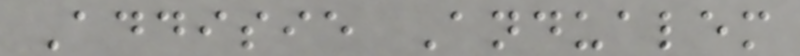Addisie Andualem
